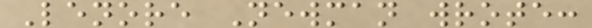Lenore Newman wrote:
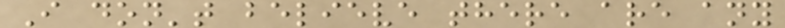I don't believe there are any
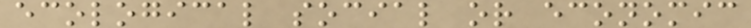ecological social or economic
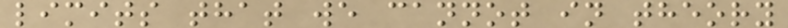limits that we cannot in theory
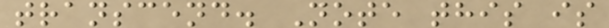transcend. Note this is
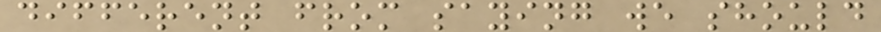different from saying we should
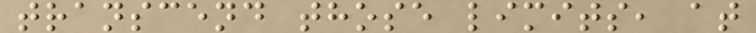transcend those limits, at
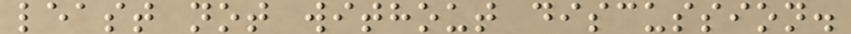least not without discussion.
